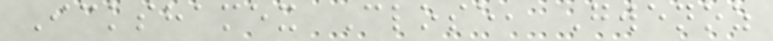Ickshamex Close, Gwenoz
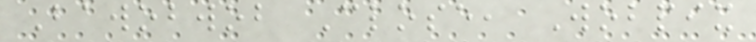Bawobwob Close, Wobpix
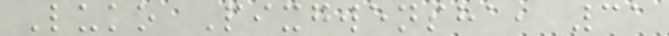Luko Pixgwensha, 31
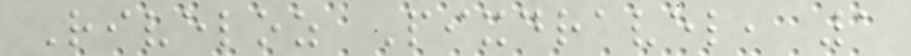Riveloz Pixdravel, 1
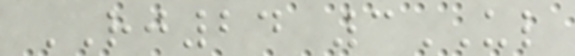RJ24 3UL
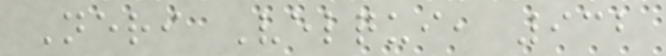Neri Velqui, 932
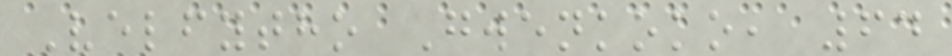Velfytho Gwenkoko, 64
